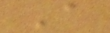A
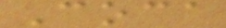Coca
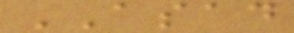ASAD
